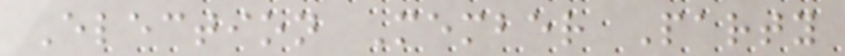Election Member Party
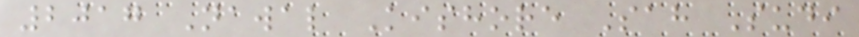2017 Nawal Kishore Sah Sudi
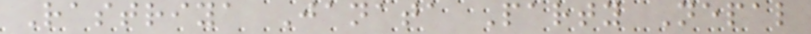Rastriya Janata Party Nepal
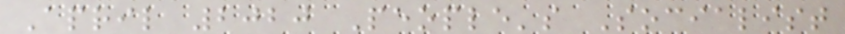April 2020 People's Socialist
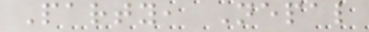Party, Nepal
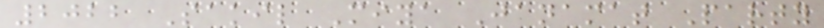2022 Sakil Miya Janamat Party
